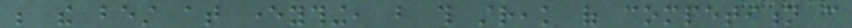be the best at everything, but this streak of competition can
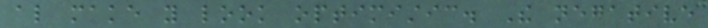also make you look optimistic. The negative
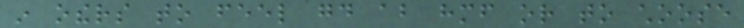in others to feel good about himself or to choose
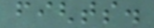fights.
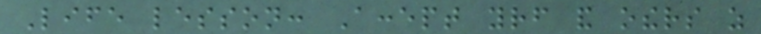Life lesson: Accept yourself and others as
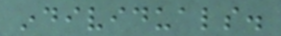individuals.
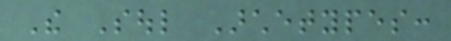The Soul Archetypes:
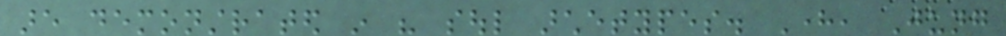are demonstrated in his soul archetypes. Here, Jung
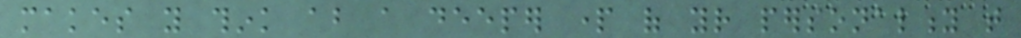makes you think about a deeper part of your personality that
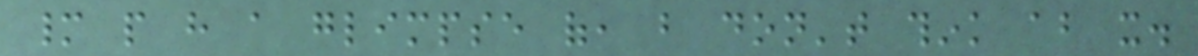many people have a glimpse of, but don't think about it.
